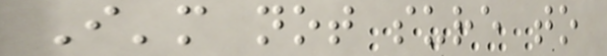I'm not sure to
